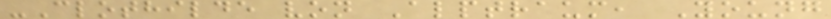-Clothilde von Alptraum, Young
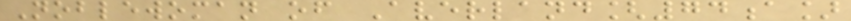Noblewoman of Averland[74a]
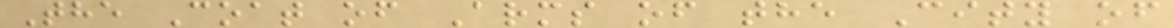The Coat of Arms of the City of
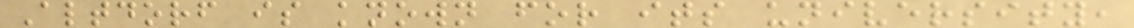Altdorf is known for its university,
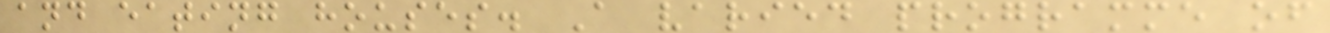and eating houses. A varied programme of
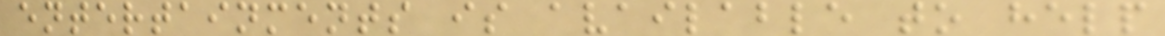entertainments is available to help
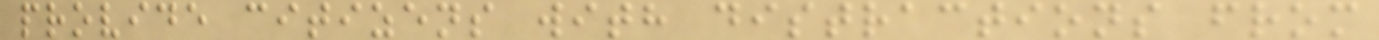provide citizens with distractions from
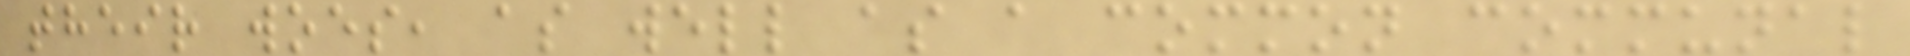their woes, as well as a common communal
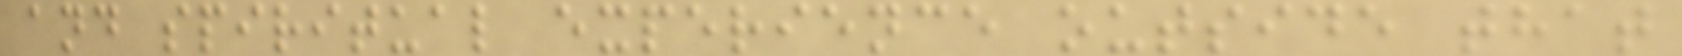and spiritual experience outside that
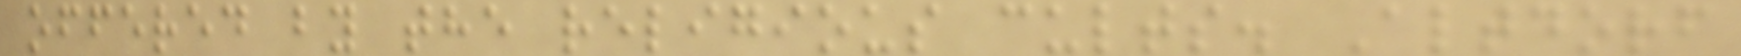offered by the religious cults. Altdorf
